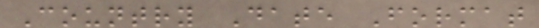Country Date Format
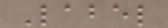Label
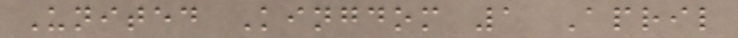United Kingdom 1 April
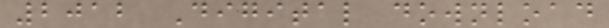2012 Digital download
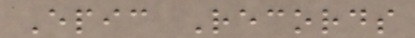Epic Records
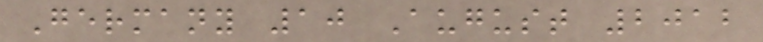Germany 10 August 2012
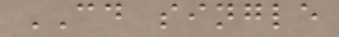CD single
